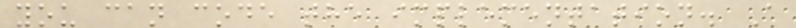you can code the implementation. A
